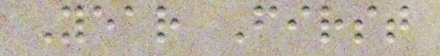Year First
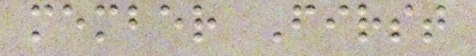member First
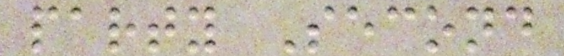party Second
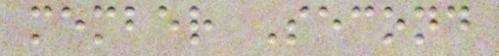member Second
